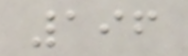196
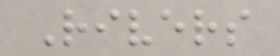Rivers
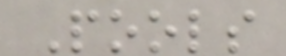Pools
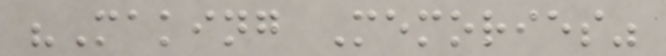"Making Memories"
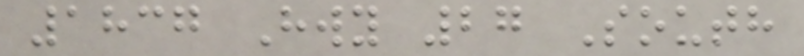1837 Hwy 27 South
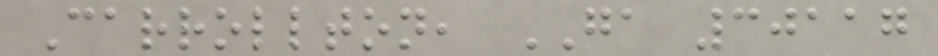Carrollton, GA 30117
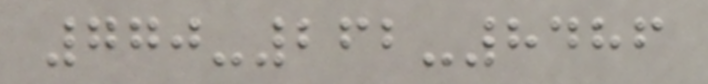770-262-8486
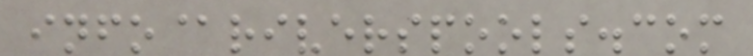info@riverspools.com
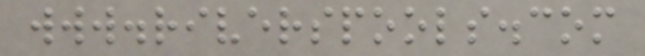www.riverspools.com
